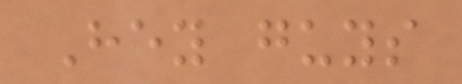Hey guys
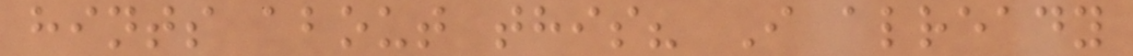hints about this? I already
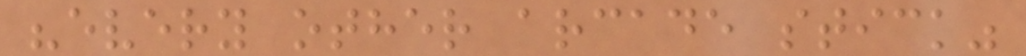"every other arcade stick"
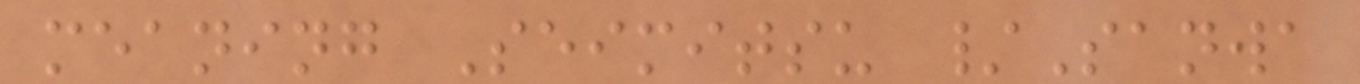meaning Seimitsu /Sanwa
